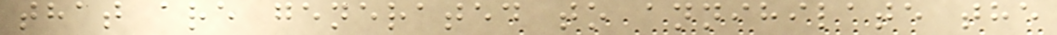that are generated to annihilate the
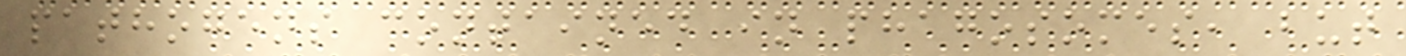pathogens contained in phagosomes, but
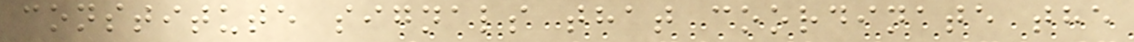constitute signals that coordinate the
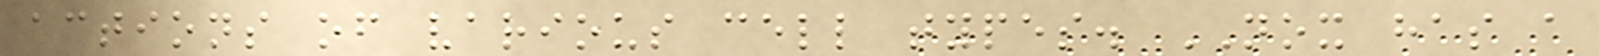actions of various cell types. NOX has a
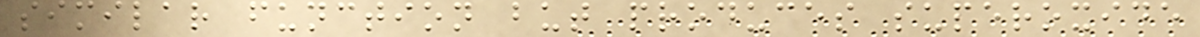similar function but produces superoxide
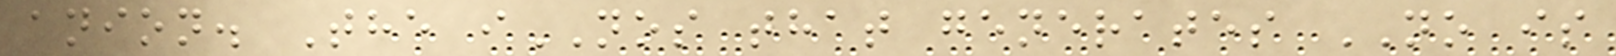anion. The iNOS that generates NO is
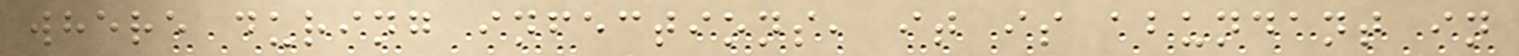where during infections, it is abundant in
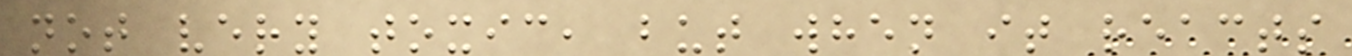not very toxic, but when it reacts
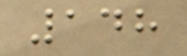148
